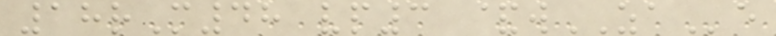18rM48 vp3 &wZAe
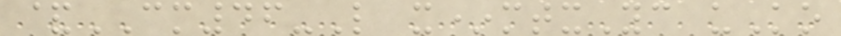&CM46-L x*mtxYc uKo
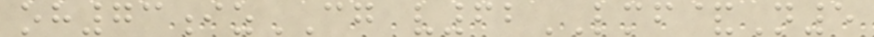oh73izCG v62LMF&N5
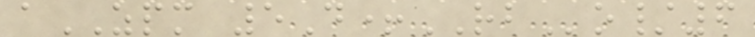aZPM 5D+RBo/6
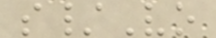s/Vo
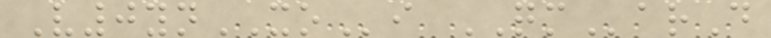V0ynXOi QMarD
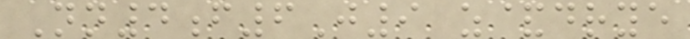Nn4f6J9 z&drye
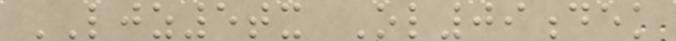LJZ5tx Ol09dek
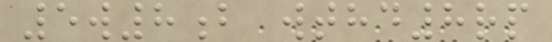5w8b wthd8rp
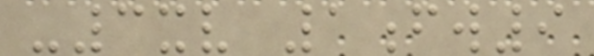-3xv 1fw9
